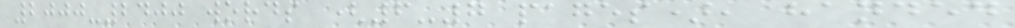2000-2400 words (6-7 pages), handed
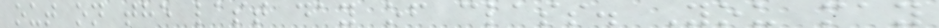out on the last day of class. You may
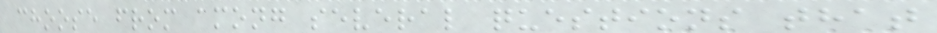choose from among several questions that
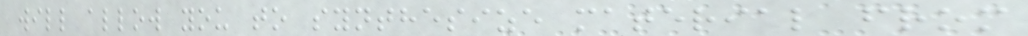will allow you to synthesize material from
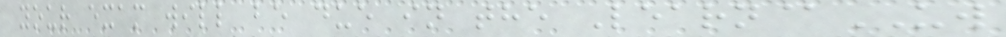your exam will be due in the Learn@UW
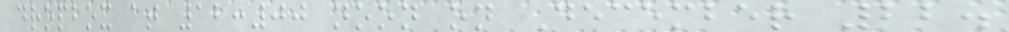dropbox at 12:00 noon on December 22.
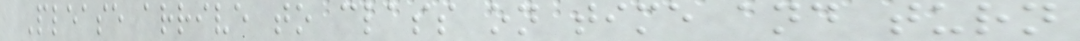Please arrive to class on time and turn
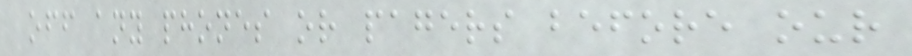off any phones or pagers before our
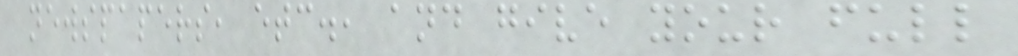newspapers, etc., and give your full
